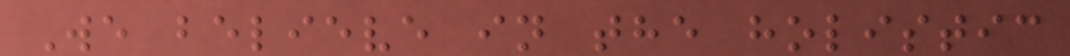We believe in the holistic
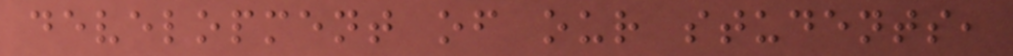development of our students,
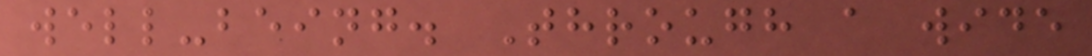well-being. Through a wide
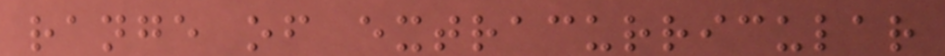range of extracurricular
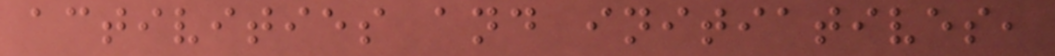activities and initiatives,
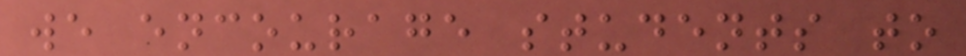we encourage students to
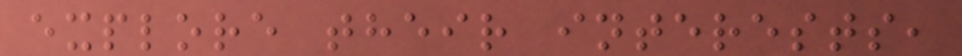explore their interests,
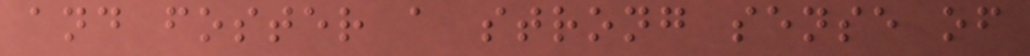and foster a strong sense of
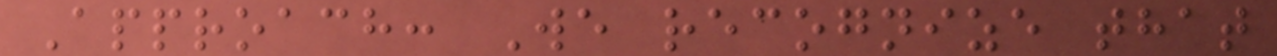Approach: We recognize that
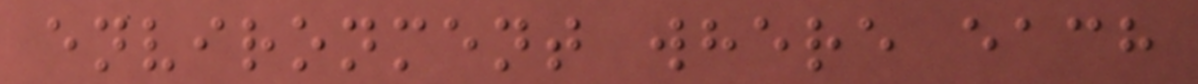environment where each
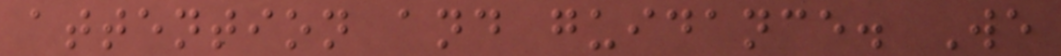attention and guidance. We
